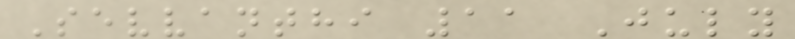Sevvanthi 11 July
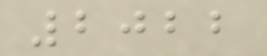2022
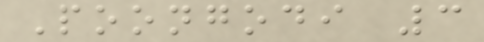Poongodi 3
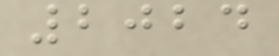2024
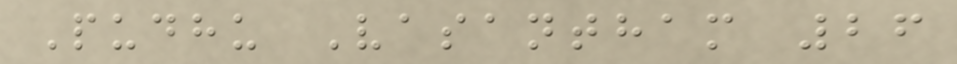Pudhu Vasantham 26
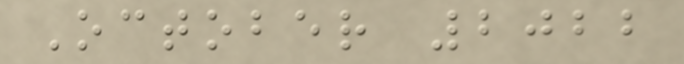October 2022
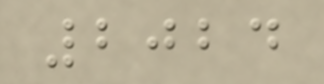2024
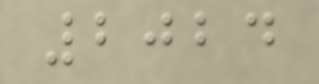2024
